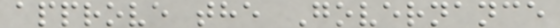approve the Governance
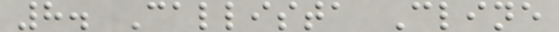8. Callista Cline
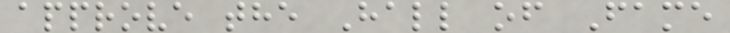approve the Hall of Fame
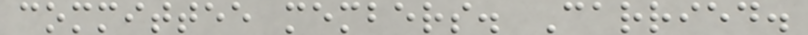committee members. Carried.
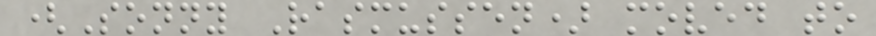(Sonny Rasmussen) moved to
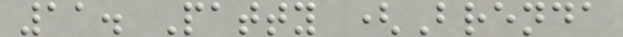11. Patty (Brenda
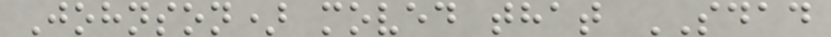Johnson) moved that SDAD
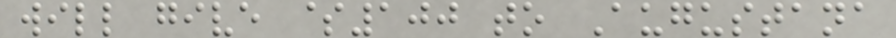will give $100 to Augustana
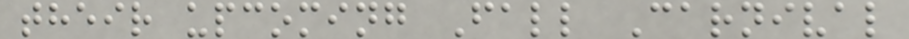their upcoming Fall Carnival
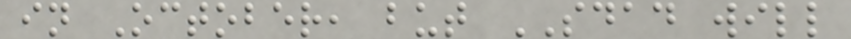in October, but SDAD will
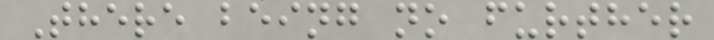There being no further
